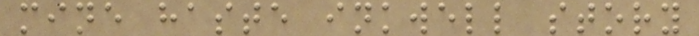mine haste inkwell story
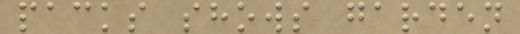packs shows garden
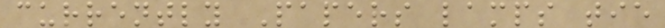currently Papers lamps tie
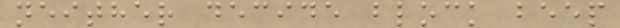neither decide block beep
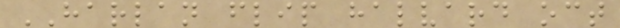HARLAN flip halvard oct
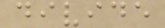divide
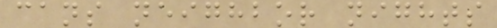cans neighbor nights
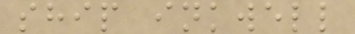ship inkwell
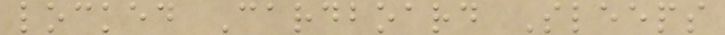locked Cardboard Sleeps
